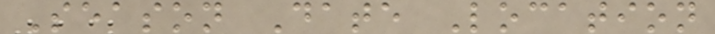Season Date Location
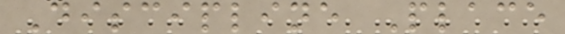Discipline Place
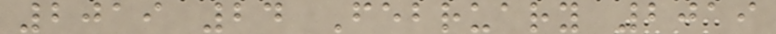2019 24 February 2019
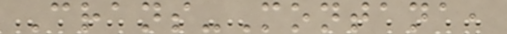Crans-Montana,
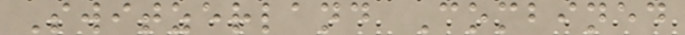Switzerland Combined
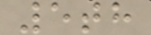5th
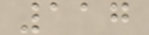117
